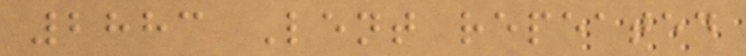2883 Lent repeated
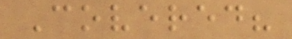Covered?
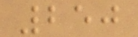250
